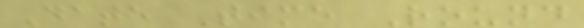Date Time Round
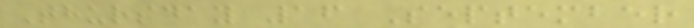Thursday 16 September
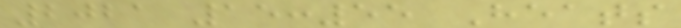2021 15:55 Heats
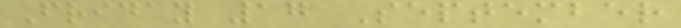Friday 17 September
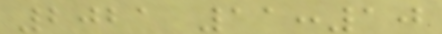2021 11:10
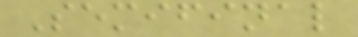Semifinal
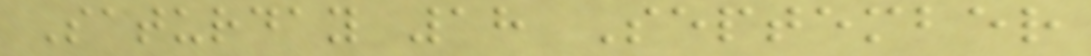Saturday 18 September
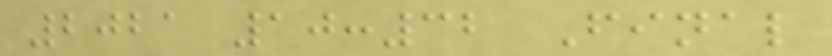2021 10:32 Final
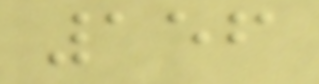156
